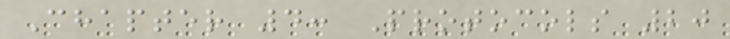Chapter 4: Protocols 20
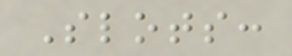Slots:
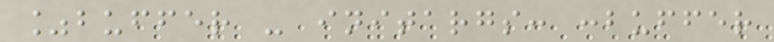%buffer - initargs: :buffer
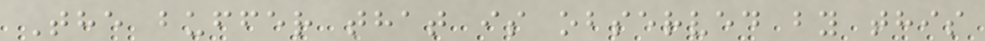The buffer that is observed by this
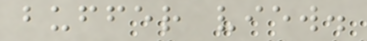buffer view.
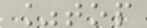%top
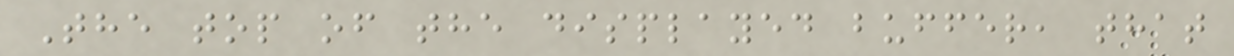The top of the displayed buffer, that
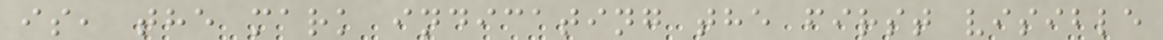is, the mark indicating the first visible
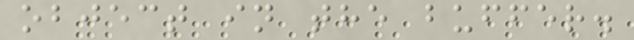object in the buffer.
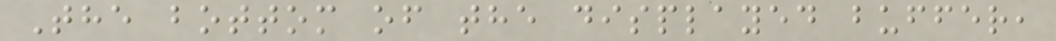The bottom of the displayed buffer,
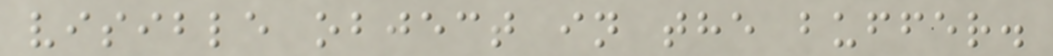visible object in the buffer.
